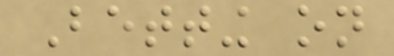Betting on
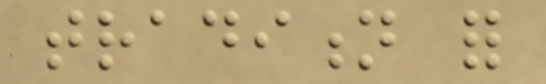tradition for
